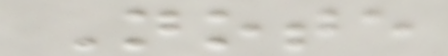Note
